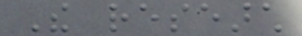The research
